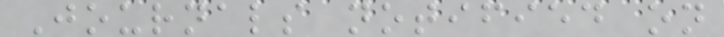Journals notified on
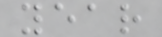year
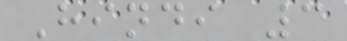Hindi 3
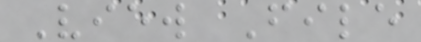View File
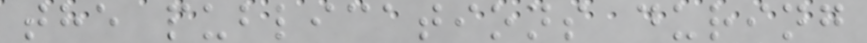the publications during
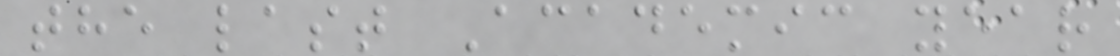the last Academic year
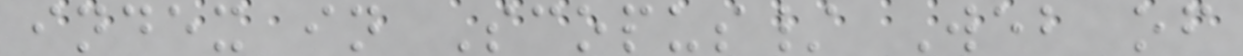index in Scopus/ Web of
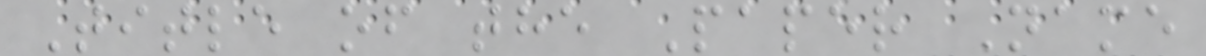Title of the Paper Name
